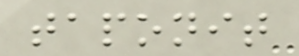taponit
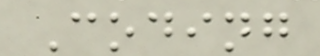Coding
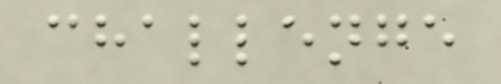challenge
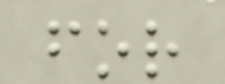for
